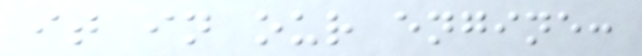it in our engine:
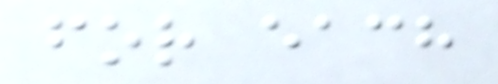for each
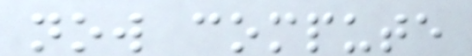now compute
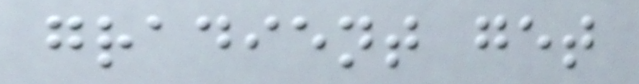gradient get
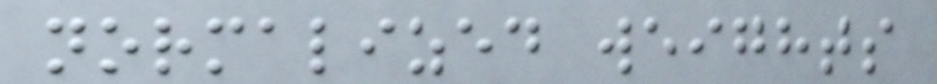normalized weights
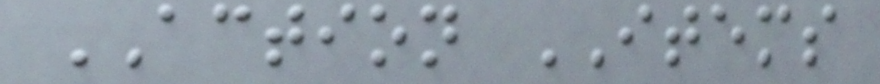ACTION ITEMS
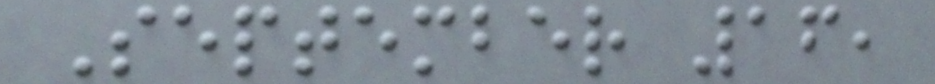September 16,
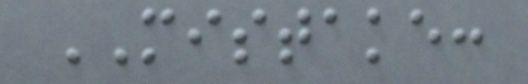MISTAKE:
